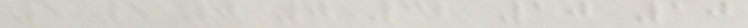5 5 0 0 32 10 10
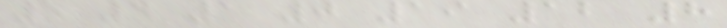5 4 1 0 19 12 8
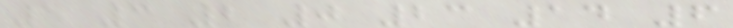5 3 2 0 23 14 6
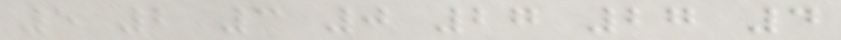5 2 3 0 27 27 4
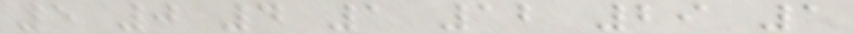5 0 4 1 12 29 1
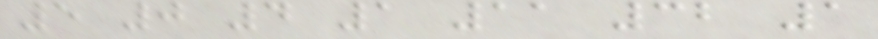5 0 4 1 11 32 1
